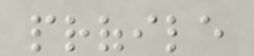profile
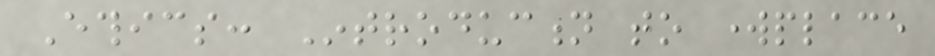Ethics: Introduction to workplace
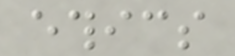ethics
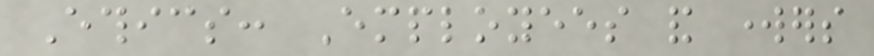Ethics: Employees and workers
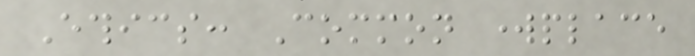Ethics: Common workplace
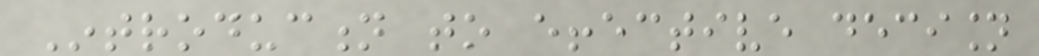Introduction to effective decision
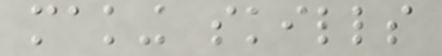making skills
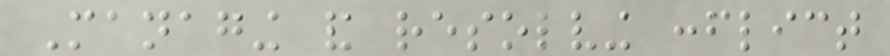Managing and resolving conflict
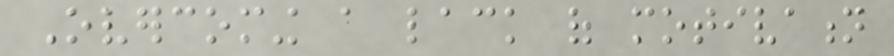Overcoming a lack of motivation
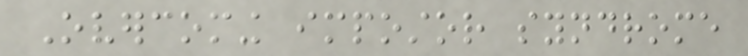Overcoming impostor syndrome
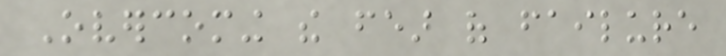Overcoming the fear of failure
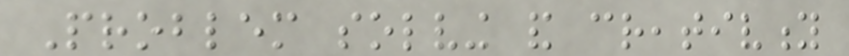Problem solving and creativity
